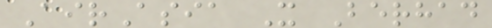AirAsia X Berhad
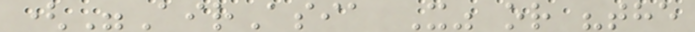("AirAsia X" or "the
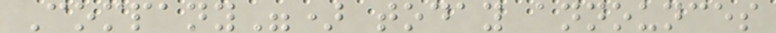Company") today announces
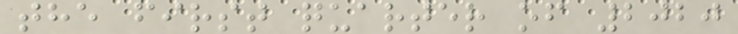the first quarter of 2020
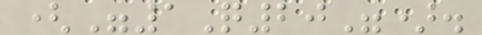("1Q20").
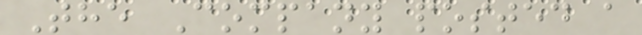The Company posted a
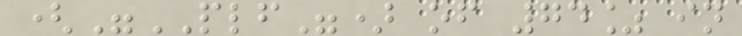("PLF") of 74% in
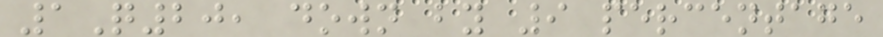1Q20, down by 9 percentage
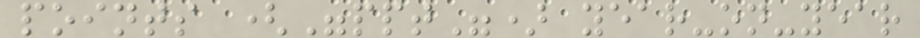points ("ppt") year-on-year
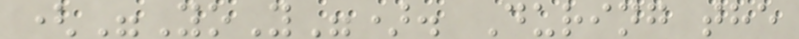("YoY"). During the
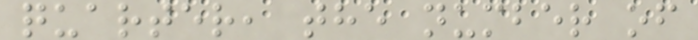quarter, the number of
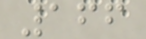166
